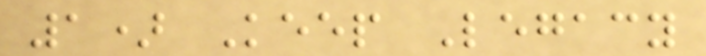1) Keep Legacy
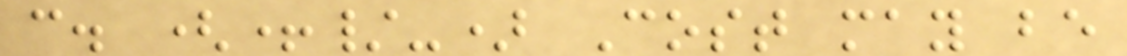c. (+/-) Cost may be
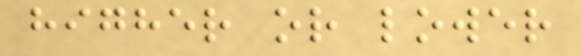higher or lower
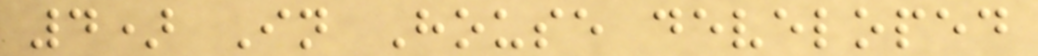4) In House developed
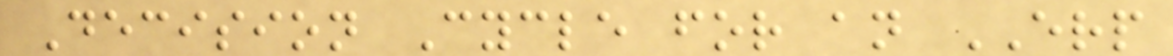Decision Cycle for an ERP
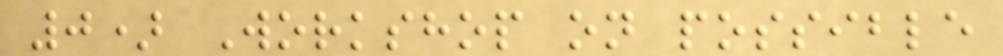0) Workshop on possible
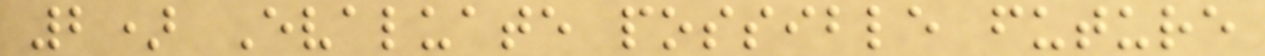2) Evaluate possible future
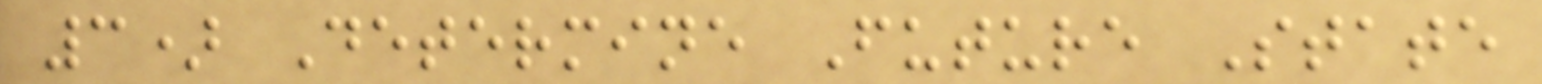3) Determine Future State
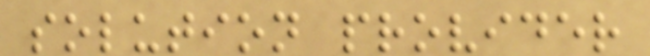solution provider
